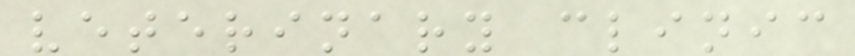veterinary clinic
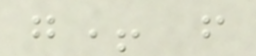g+ f
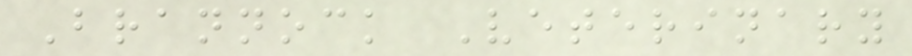Brannock Veterinary
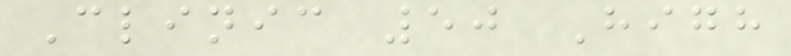Clinic 50 High
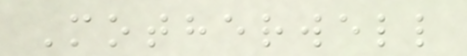Motherwell
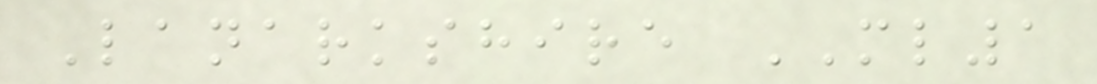Lanarkshire ML1
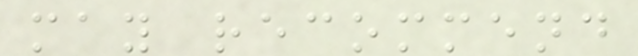may recommend
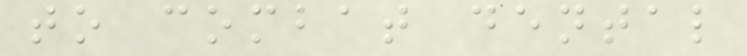to combat dental
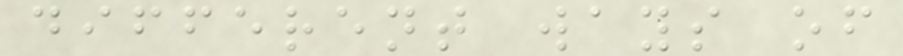different ways of
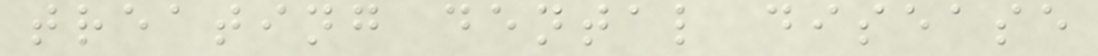treating dental disease
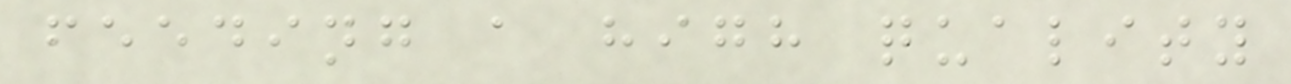feeding a high quality
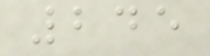245
